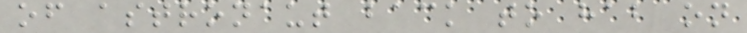of astronaut back to hab on
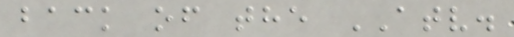back of the ATV.
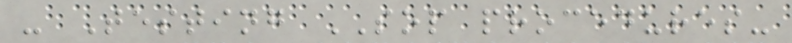- Testing SOP procedures-
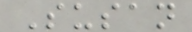Susan
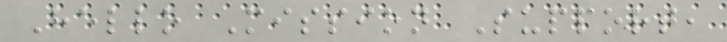Hello Mission Support,
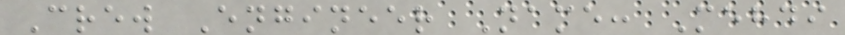Crew Engineer Name: Mehdi
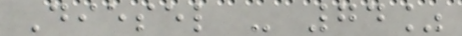Diesel - 74%
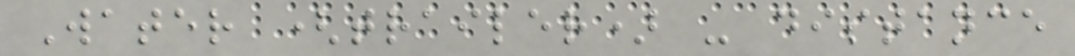Water (trailer) - distance
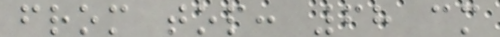from top: 68 cm
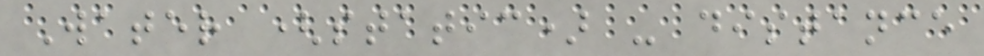Water (static) - distance
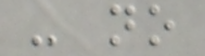- no
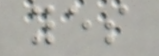yes
